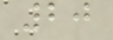20
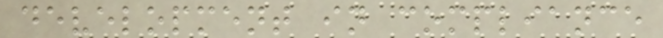development in compliance
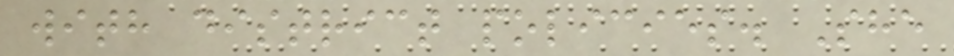with district policies. She
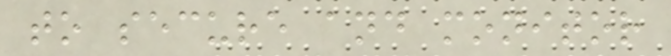to secure and monitor
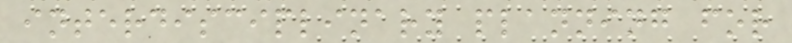interdisciplinary planning for
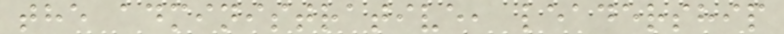the administrative, leadership
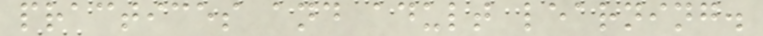practices and adult learning.
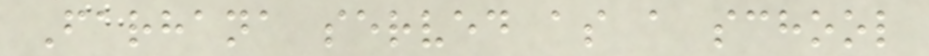Farhana served as a school
